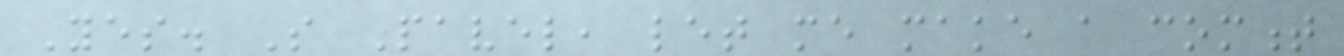Yes. So Pavel, let me make a comment
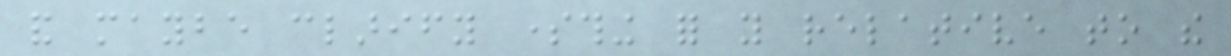and maybe clarify something for you relative to the
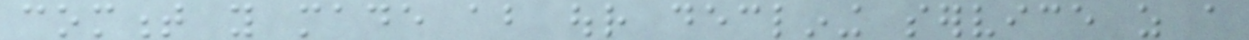comment you made about our declining service as a
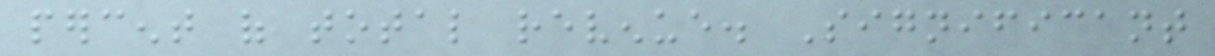percent of total revenue. Significant
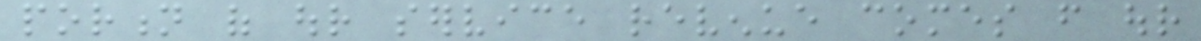portion of our service revenue comes from our
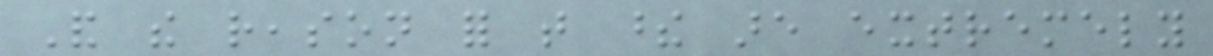And the reason for that these are extremely
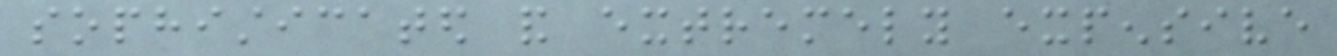sophisticated and extremely expensive
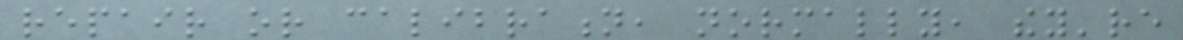repair or calibration, normally, they're
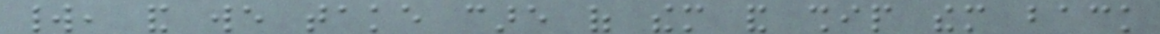world, and we take care of them and ship them back
